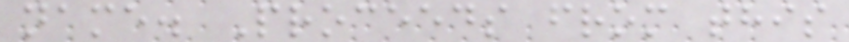name. Proceeds from this
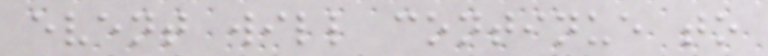event will continue to
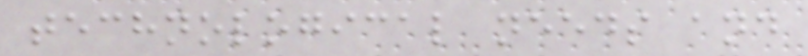technological needs and
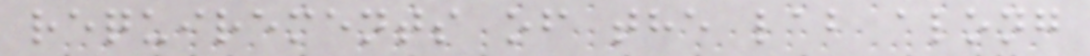requirements of the lab along
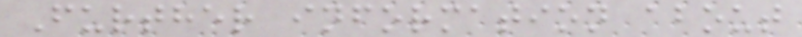Further information about
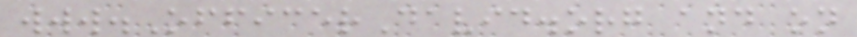www.OfficerDavid.org and on
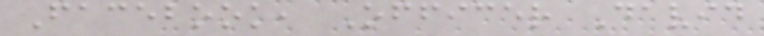Facebook, Officer David
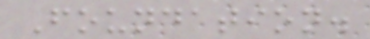Foundation.
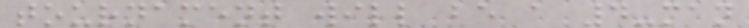tournament will be a 4-man
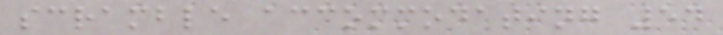scramble accommodating 54
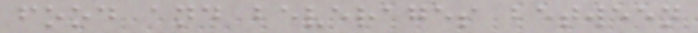food and beverages between
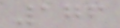176
